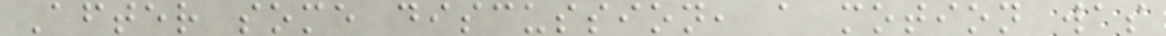After some discussion, a motion was
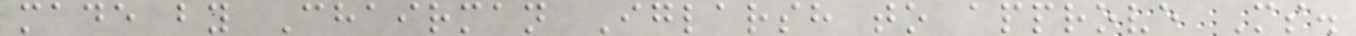made by Chairman Iglarsh to approve Ms.
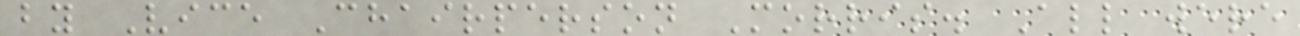by Vice Chairperson Morris. All were
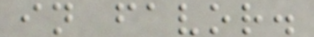in favor.
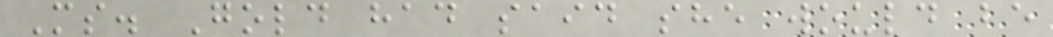Ms. Gold had said she would be
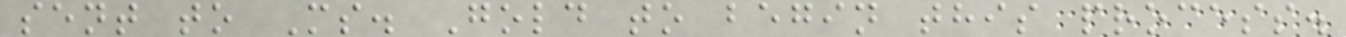sent to Ms. Gold to begin this process.
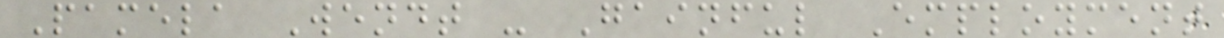Pamela Wendt - Gainful Employment
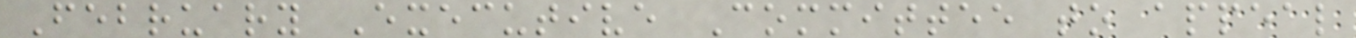February Executive Committee to appeal
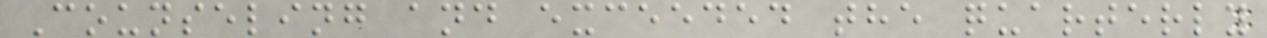Counseling and exceeded the quarterly
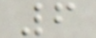6
